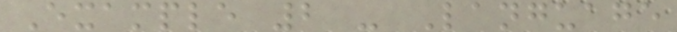Example 2 - Language
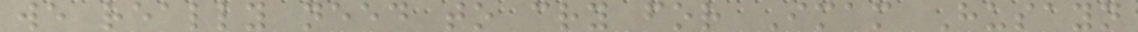we really need to cry for Imam Husayn
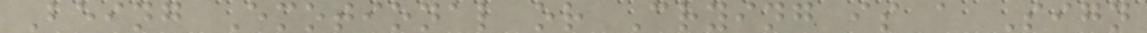Being Emotional or Crying is a Sign
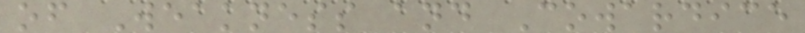of Weakness and Cowardice
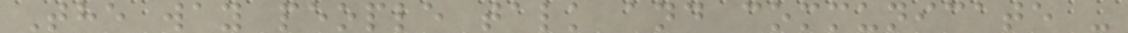The way people talk and communicate -
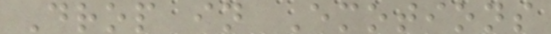Drop in Emotions
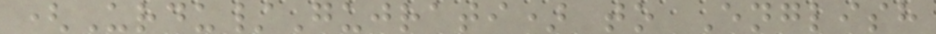(Urdu/Gujrati) to English
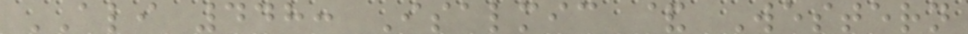ALI 448: Isalmic & Western
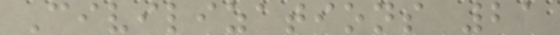Civilizations 21
